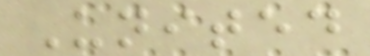United
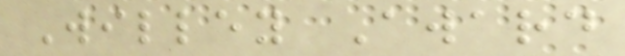Willey Award
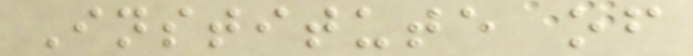Institute of
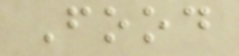Food
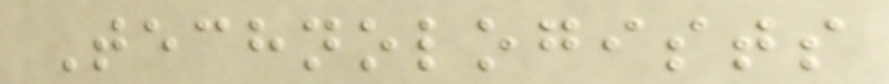Technologists
